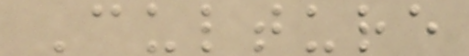Culture
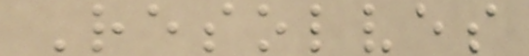Resolves
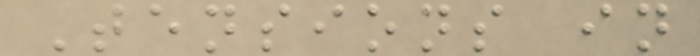Tensions in
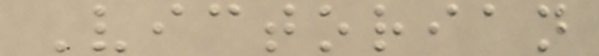Victorian
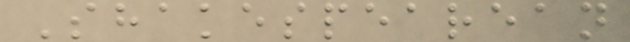Shakespearean
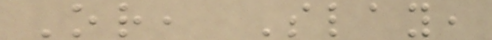Or, Slay,
